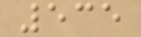535
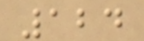124
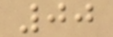00
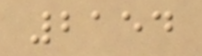2154
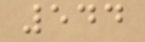544
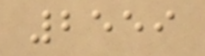2559
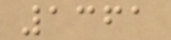1361
